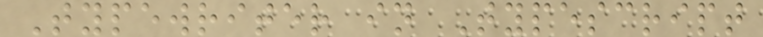Typewriter in Typescript
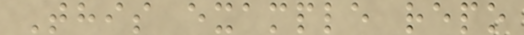This example repo
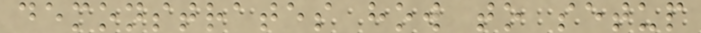demonstrates how to setup
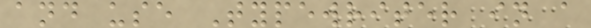and use Typewriter in a
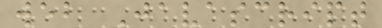web Javascript
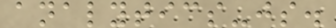analytics-js.
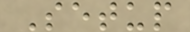Setup
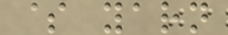$ yarn
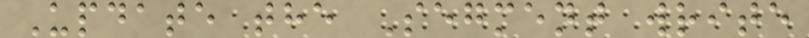Update the Segment write
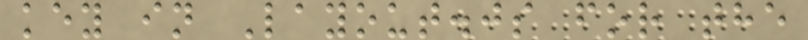key in Layout.js for the
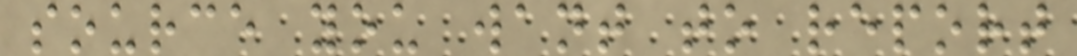source you want to report
